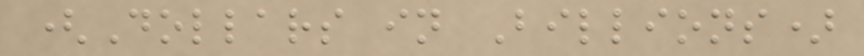(Dollars in Billions)
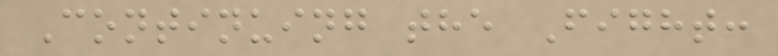Continuing the Fight:
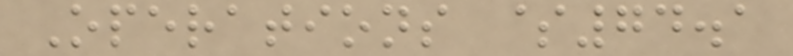Operations $74.1
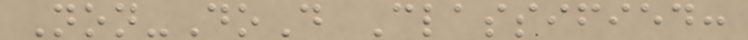Non-DoD Classified:
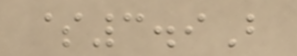$3.9B
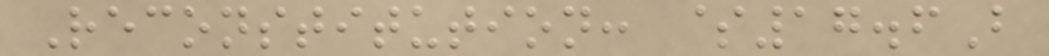Reconstitution: $17.6B
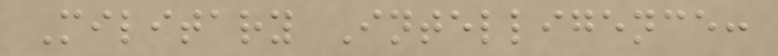Military Intelligence:
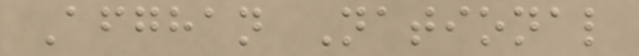Afghan National
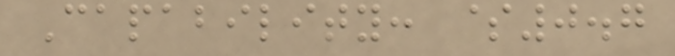Capability: $0.7
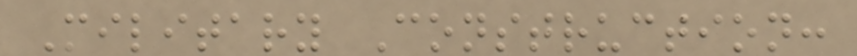Military Construction:
